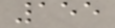155
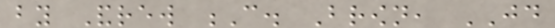by Andrew C. Brown, JD
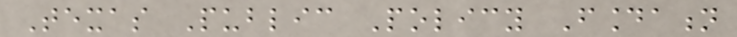Texas Public Policy Foundation
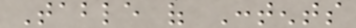Table of Contents
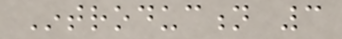Introduction 3
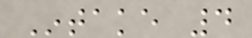Intake 4
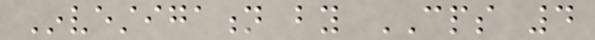Investigation by CPS 4
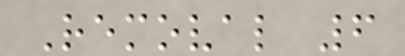Removal 6
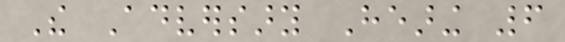The Adversary Hearing 6
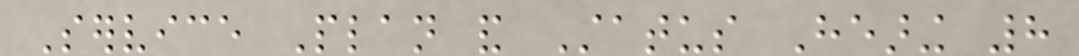Service Plan and Status Hearing 8
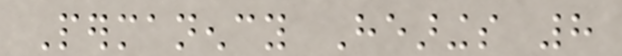Permanency Hearings 8
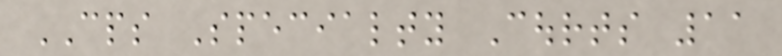CPS Specialty Courts 11
